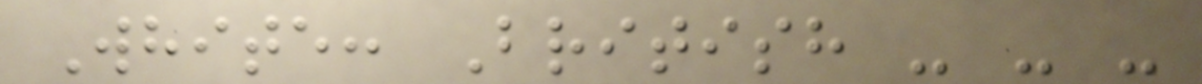White: British - - -
